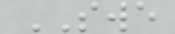SWE
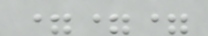===
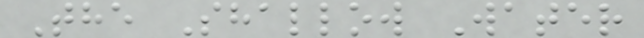The Shallow Water
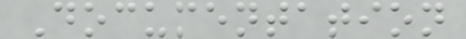Documentation
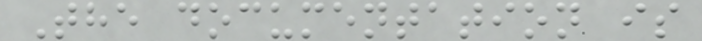The documentation is
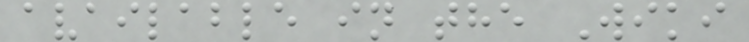available in the Wiki
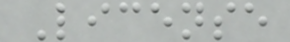License
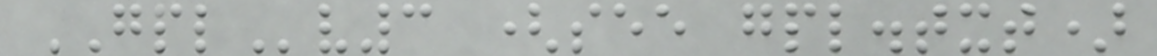GPLv3 (see gpl.txt)
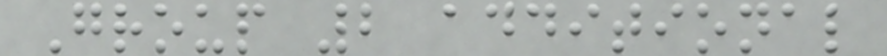Group 2 additional
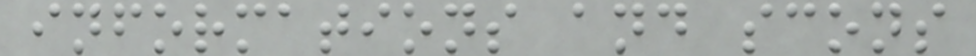informations and scons
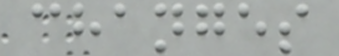changes
